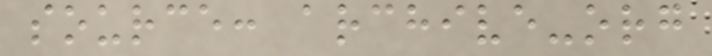source: archive-org
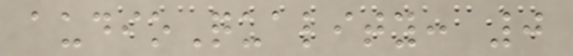audioQuality: 0
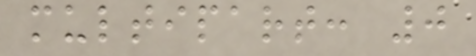multipart: 0
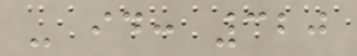- id: 320
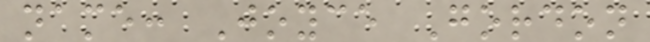name: Joyce Gordon
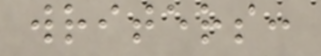writers:
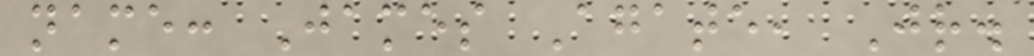name: James Agate, Jr.
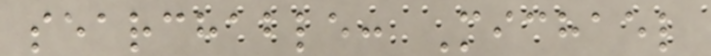searchable: Michael
